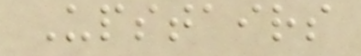Upstairs
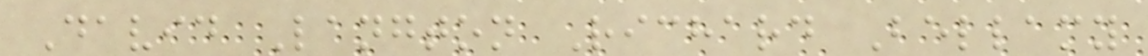David Langton Richard Bellamy
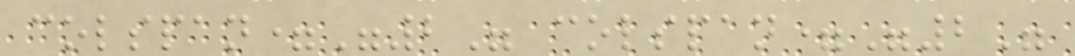colspan="2" colspan="2"
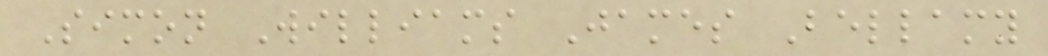Simon Williams James Bellamy
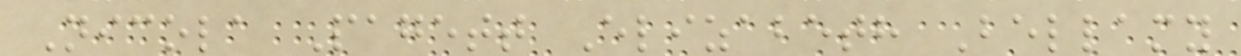Nicola Pagett Elizabeth Bellamy
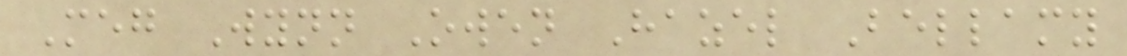Meg Wynn Owen Hazel Bellamy
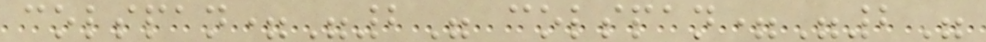colspan="2" colspan="2"
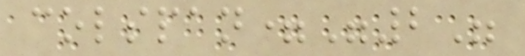colspan="2"
